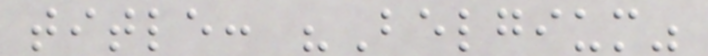title: "Belgium"
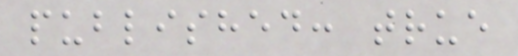published: true
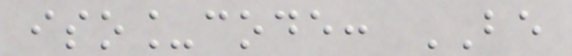iso_code: BE
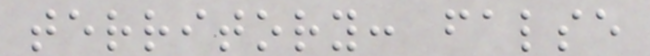territory: false
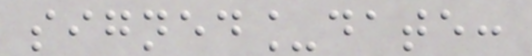signed_date:
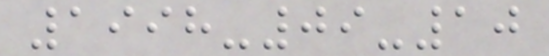1998-09-10
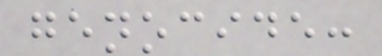genocide:
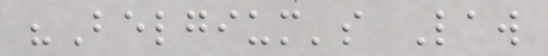"Belgium's Law
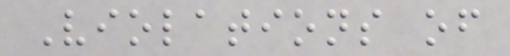Violations of
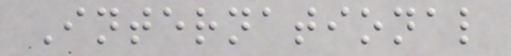International
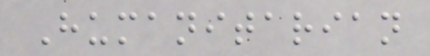Humanitarian
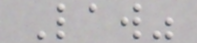Law"
